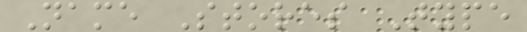Name Stores Type
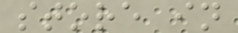store in
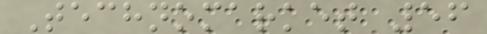Technomarket 56
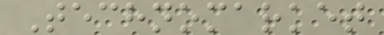Technomarket
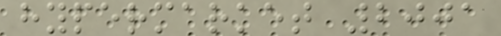hypermarket 2001
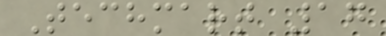Techmart 17
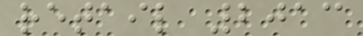retail 2013
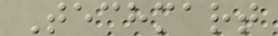Techmart
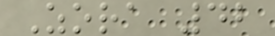Zora 42
